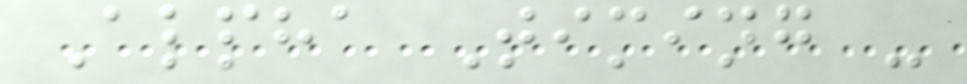Alpha Timing -
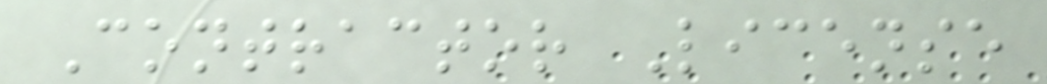Contractor License
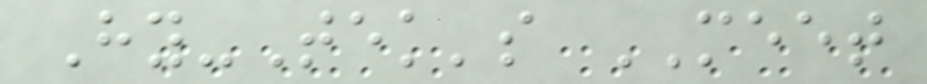Hy-Tek's MEET
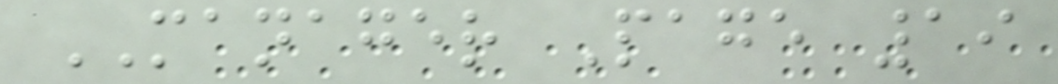MANAGER Page 19
